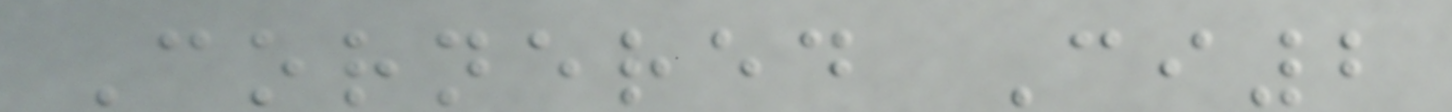Cornered Ci2
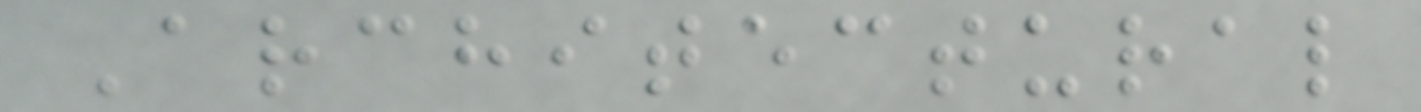Architectural
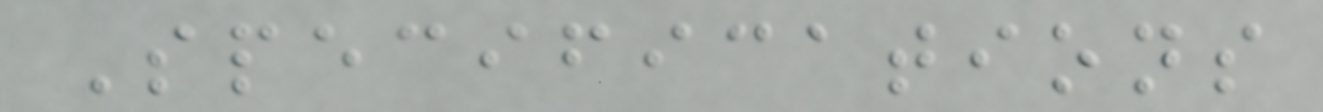Specifications
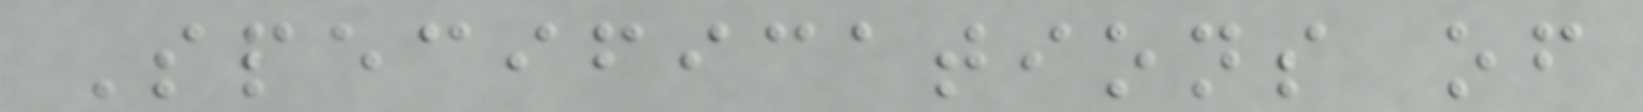Specifications of
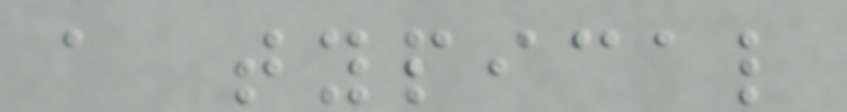a typical
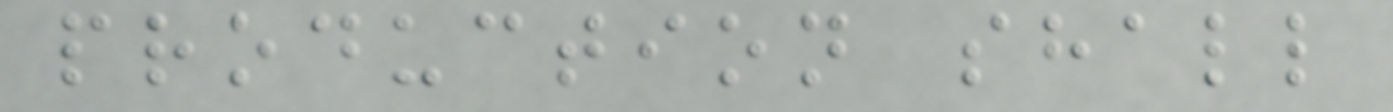production shall
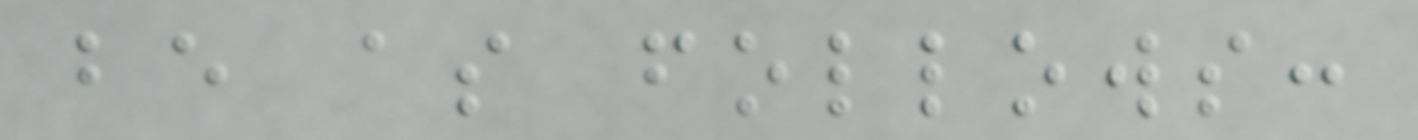be as follows:
